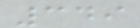349
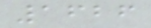1626
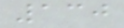130
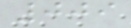009
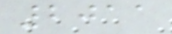2011
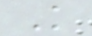K
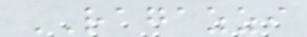RAGAZZI
